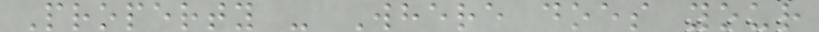Property - Where does your
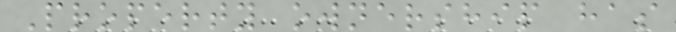Property ownership has
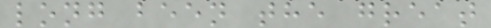long been the great
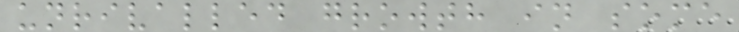unrivalled growth in some
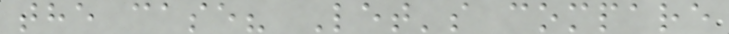the case? Let's compare
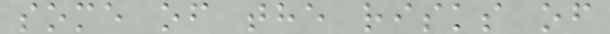some of the risks of
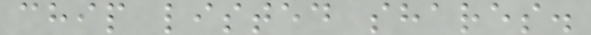chip listed shares.
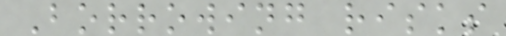Borrowing risks
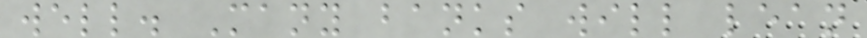well. Many banks will lean
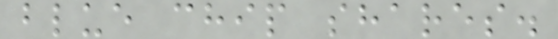blue chip shares.
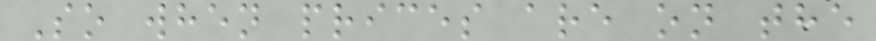So when prices are on the
